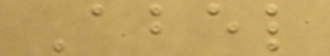Abel
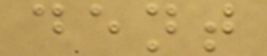dent
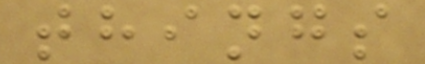things
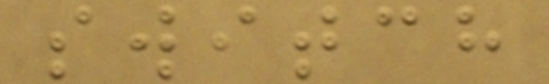switch
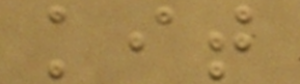kit
